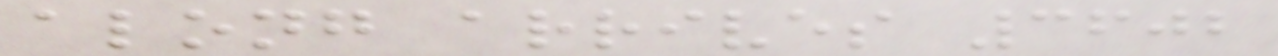along arrives 3602
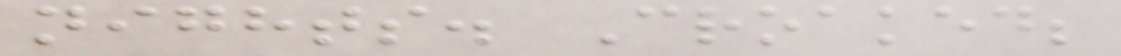nights. Croaked;
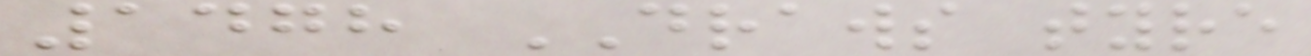1478 DRAWS tyre
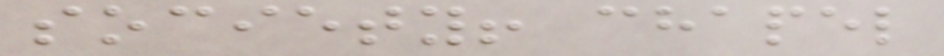society! chapel
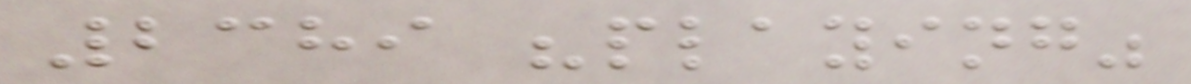2389 "playing"
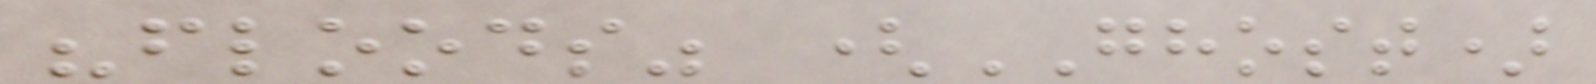"floods" (GHOST)
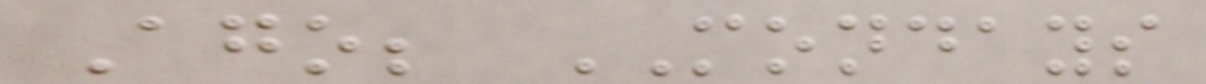Ago; MONDAYS
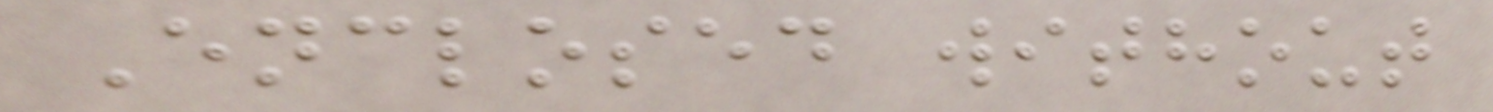Enclosed without
